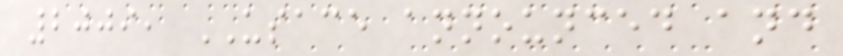2009, USACE announced and
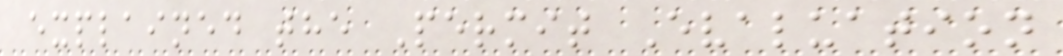explained the Permit Evaluation
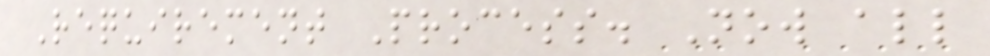Requirement Process. Now all
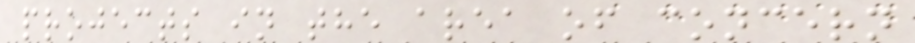projects in the area of concern
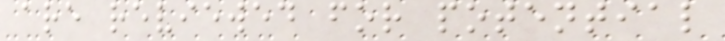are reviewed for potential
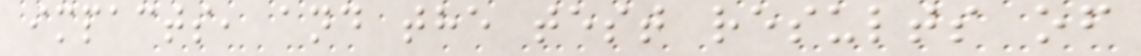impacts, and the test results of
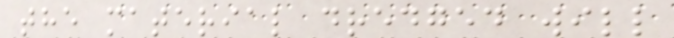the material dredged will
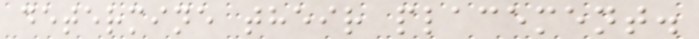determine their placement.
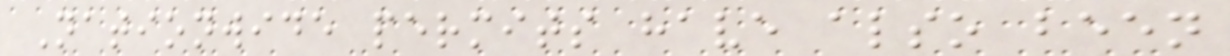Nationwide permits have also been
